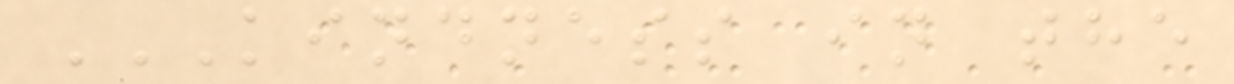KINDNESS IN THE
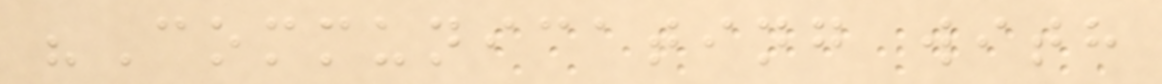"Communicating with
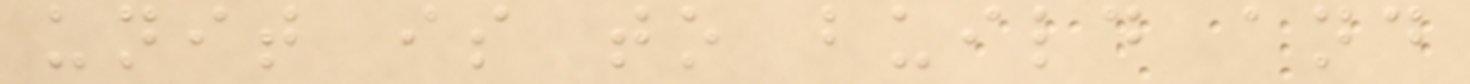unit is to build and
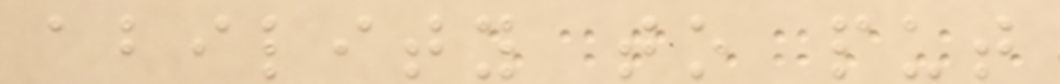ability to put
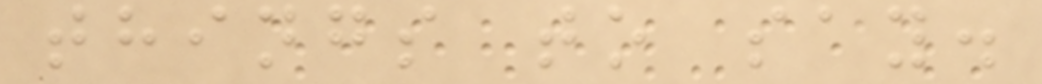things to say.
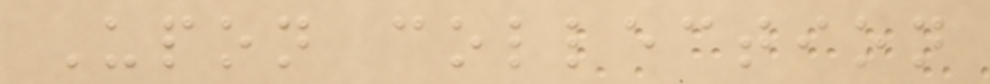Upon collection
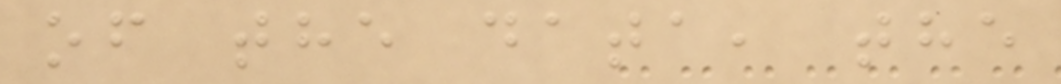of the data, the
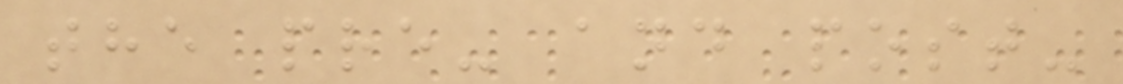the pre- and post-
